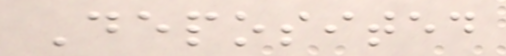Deposited
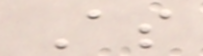As
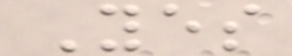Yes
